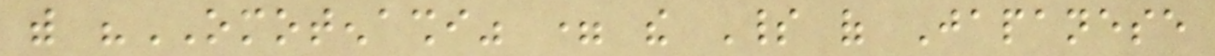with "OMOTENASHI" = the Spirit of Japanese
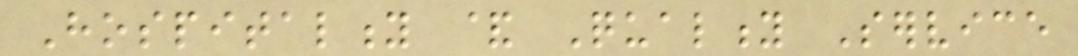Hospitality & Quality Service
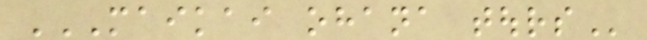MAIKAI OHANA TOURS
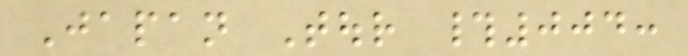Japan Tour #004:
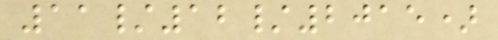11/12/2015)
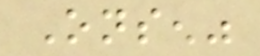Onsen"
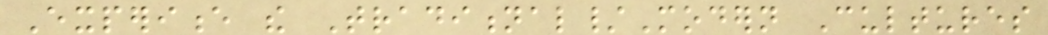Experience the Traditional/Modern Cultures
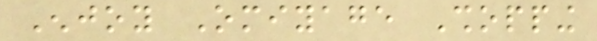Enjoy Omiyage Shopping
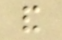and
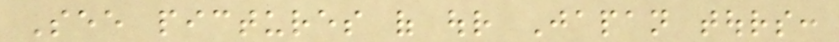See pictures of our Japan tours:
